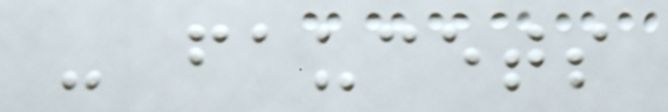- faucets
